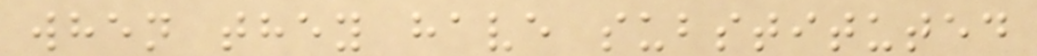when they have substituted
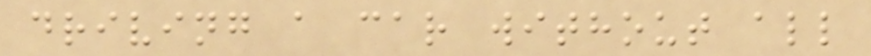driving a car without all
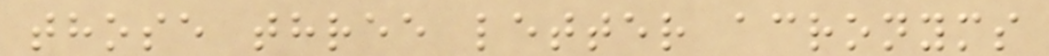those three letter acronyms
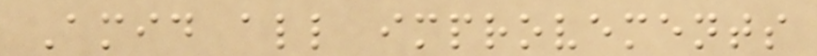Amid all improvements
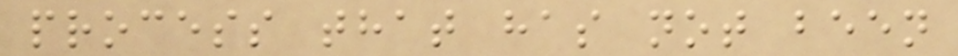process that has not been
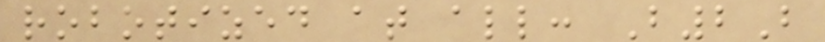robotized at all: B2B
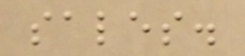sales.
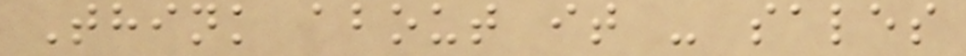Think about it - sales
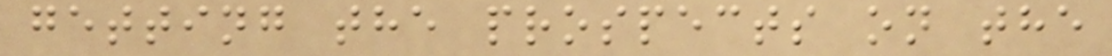getting the prospects on the
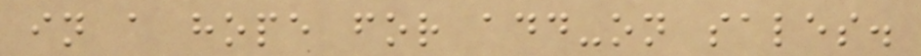in a hope for add-on sales.
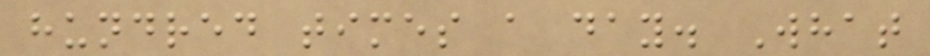hundred times a day. What
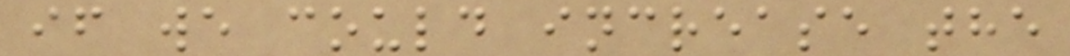if we could increase the
